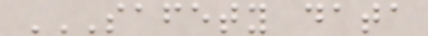SAFETY DATA
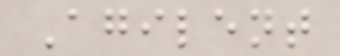Agilent
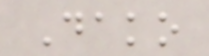Dako
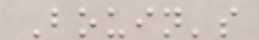Bouin's
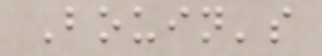Bouin's
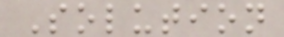Solution
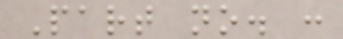Part no. :
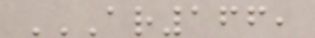AR166,
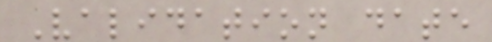Validation date
